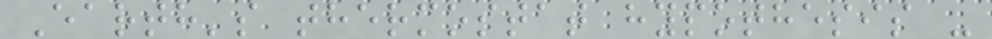Earth's thermostat hypothesis -
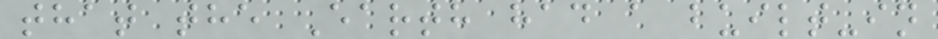that the Earth had a built-in
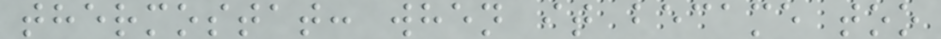thermostat: when it became too
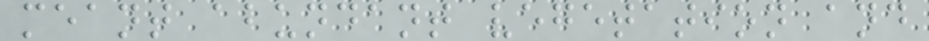meant abundant vegetation and
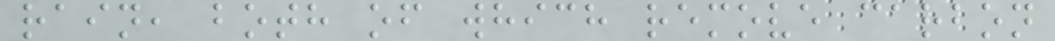rain, both of which remove carbon
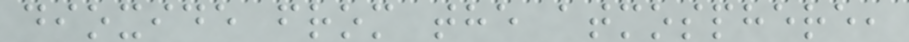dioxide from the atmosphere,
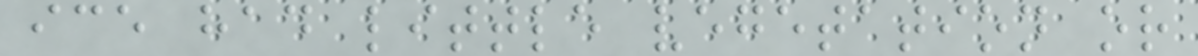ice had little vegetation or
